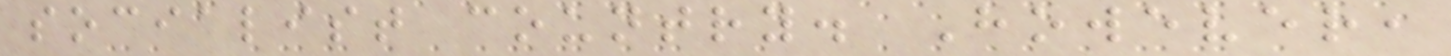socialist country. However,
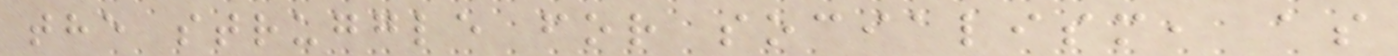the struggle for socialism, as
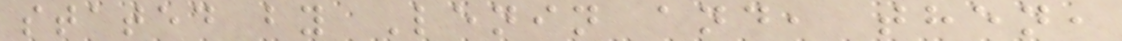stated by Lenin and, then,
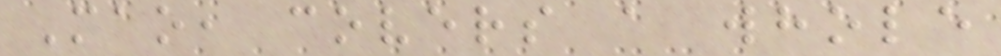Mao, covers a whole
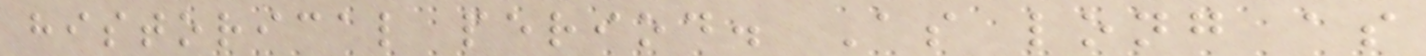historical period. As long as
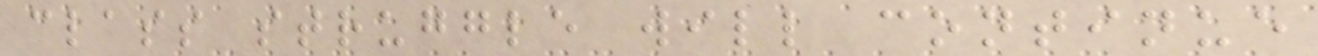class struggle will continue
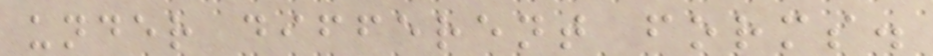under different forms.
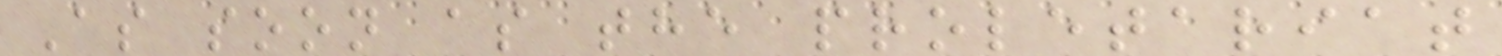As soon as the proletariat
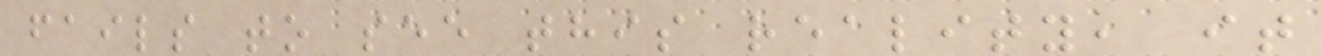fails to see this reality, it
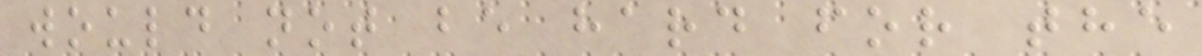would not be hard for the
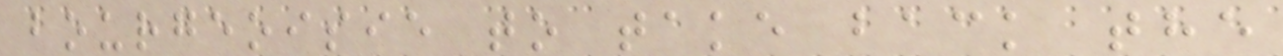bourgeoisie to take back the
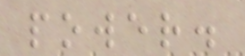power.
